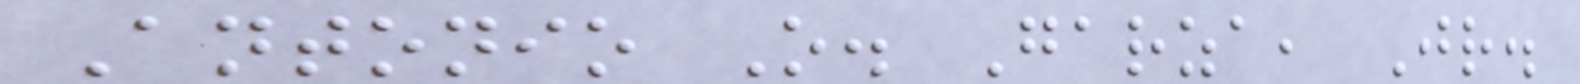Antonio O. Garza, Jr.
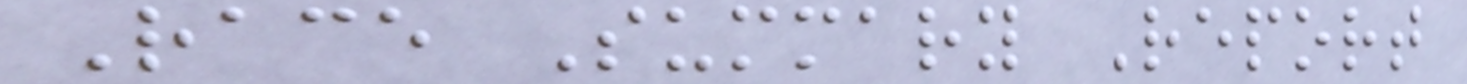Race Summary Report
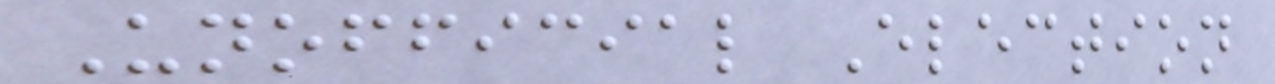Unofficial Election
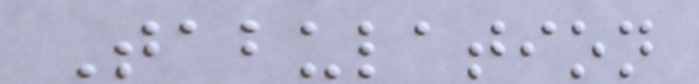Tabulation
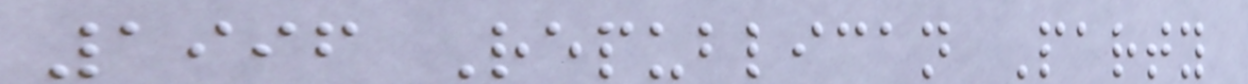1996 Republican Party
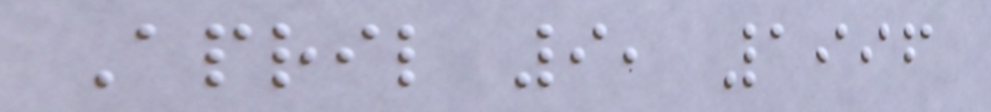April 9, 1996
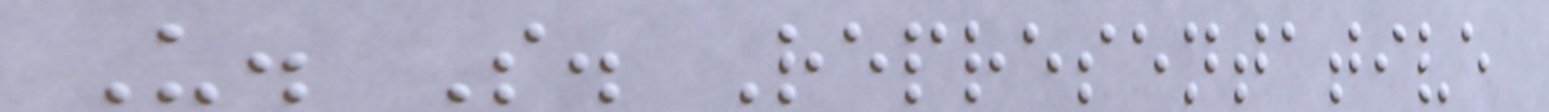U. S. Representative
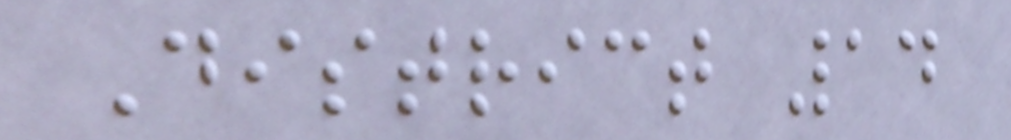District 14
